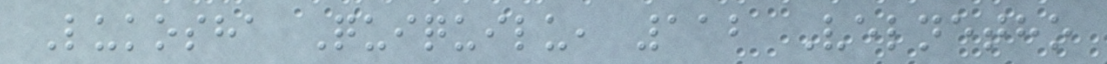Lukosha Quiquilu, 112 Velnetho
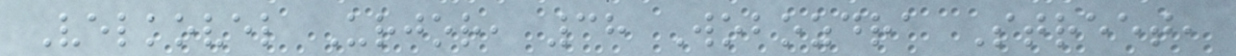Velkovel Urjor, 38 Wobozdra Street,
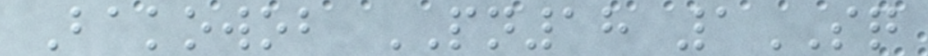Bakowob PN18 1SQ
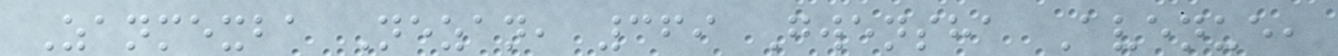Zanmexba Nezan, 369 Gwensha Avenue,
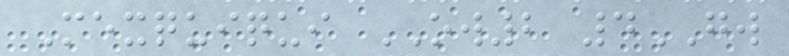Mexquiqui OW2 4GW
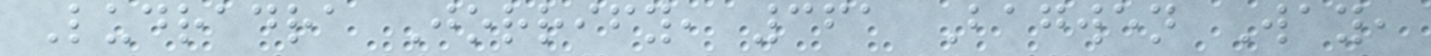Ludradra Jorrify, 361 Bagwen Way,
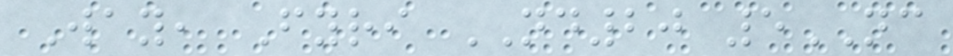Way, Fyri ND20 5NC
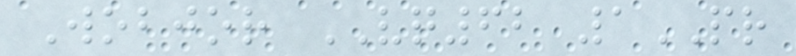Wobjor VQ62 1PR
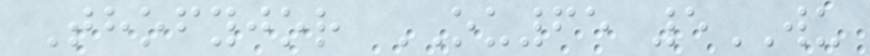Thofyjor OU65 5WU
